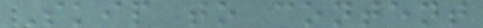Skip to content
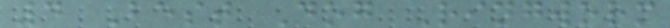4 Best Dog Ringworm
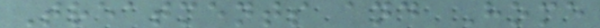Treatments and Home
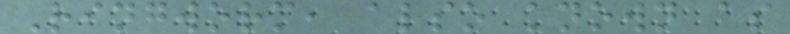Ringworm, also known as
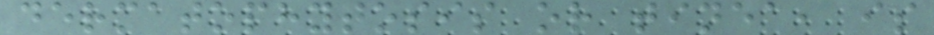dermatophytosis or tinea, is
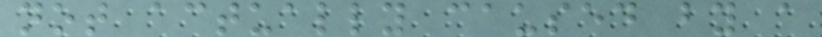not actually caused by a
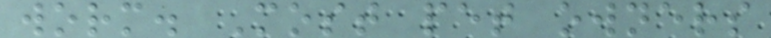worm. Most pet owners
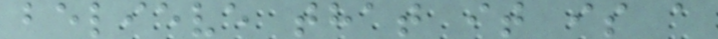believe that it is a
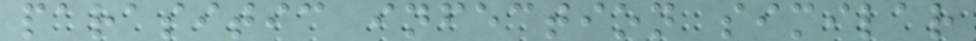parasitic infection similar
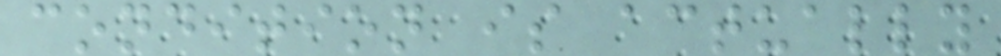condition is actually
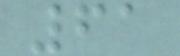61
